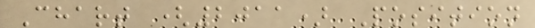Chart (2011) Position
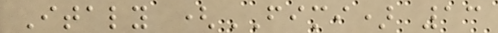Italy (FIMI) 13
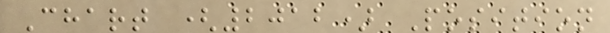Chart (2012) Position
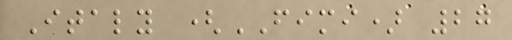Italy (FIMI) 27
